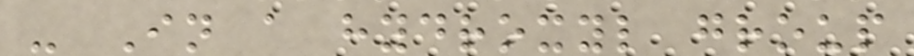- In a hydroxyl group
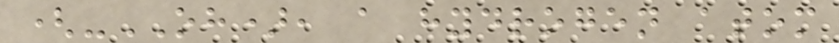(-OH), a hydrogen atom
